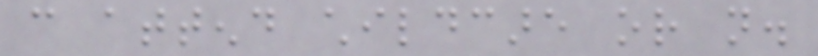can attend childcare or not.
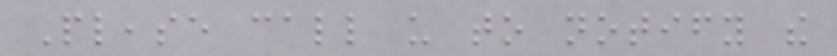Please call us to notify the
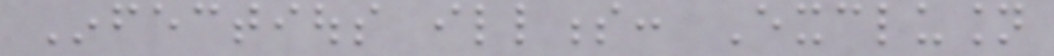Infectious illness: Exclusion
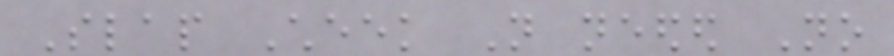Slap Cheek Not needed No
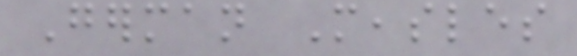German Measles
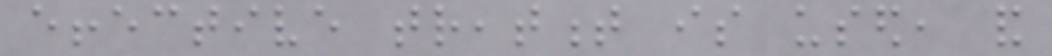effective treatment is used, and
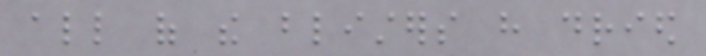all of the blisters have dried
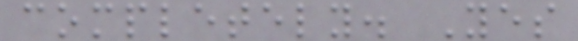completely. Yes
